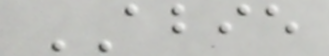ABIE
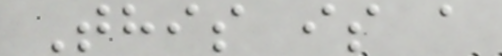This is a
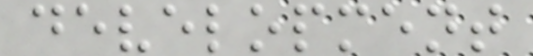development
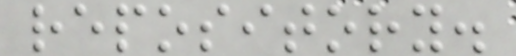repository.
